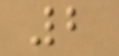2
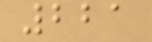221
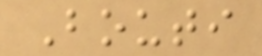Bouti
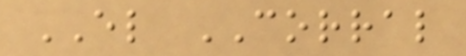EL CORRAL
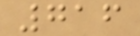716
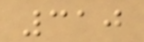310
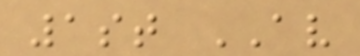1st AV
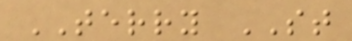TERRY ST
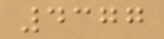4377
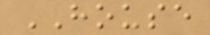HOUSE
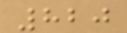820
